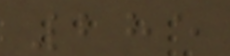285
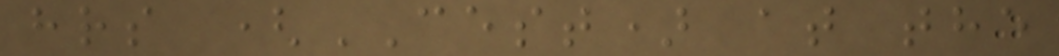hrs (CEST) at the
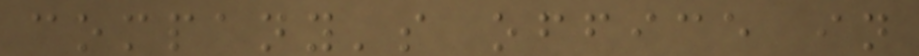company's office in
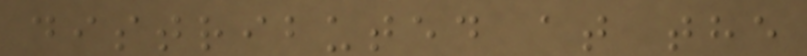distributed at the
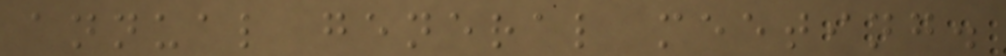annual general meeting.
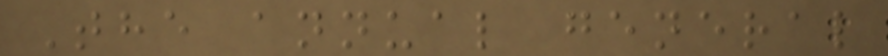The annual general
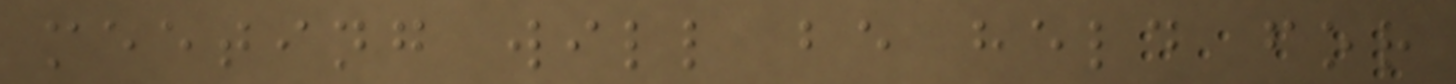meeting will be held for
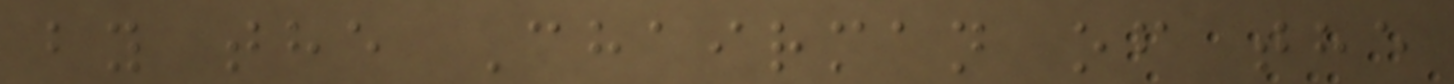by the Chairman of the
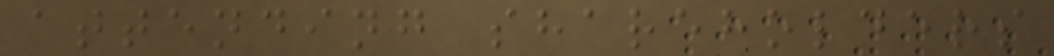attending shareholders
